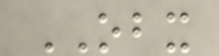OBX
